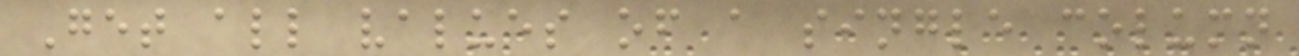Get all values of a single column
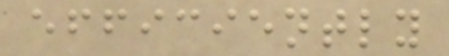efficiently
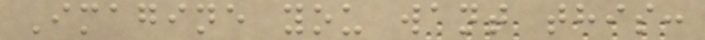Imagine you want this:
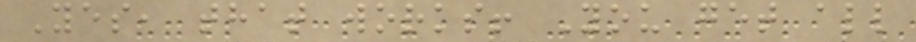Yes, that works! You get all
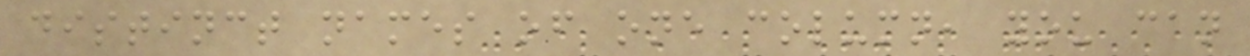distinct names of one column, you can
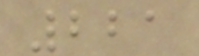221
